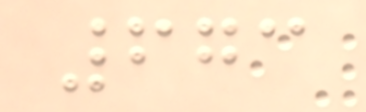673
